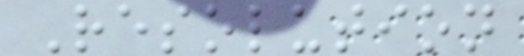Resolution
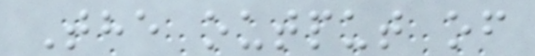The output of
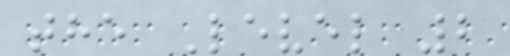the Level 2
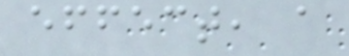effect, a
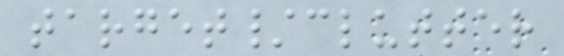target/clutter
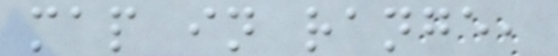map in range,
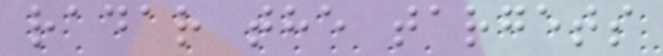radar the targets
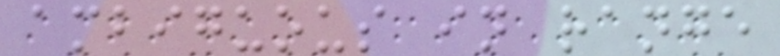ambiguous in range
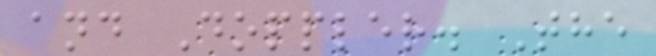and Doppler. The
